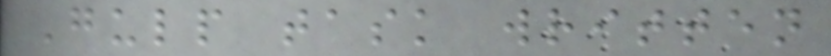Gulp task written
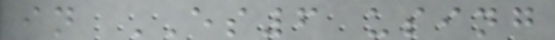in ES6 using
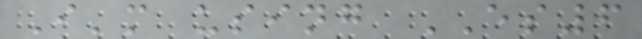I'm using ES6
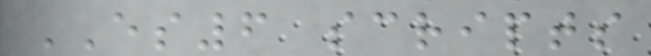ES6 scripts
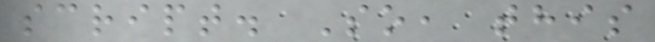script. So, this
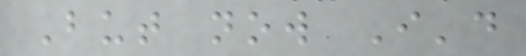But now I'd
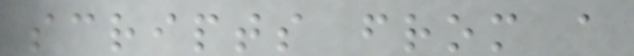scripts from a
